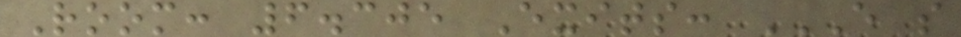Room: 6.305 Exits: E S
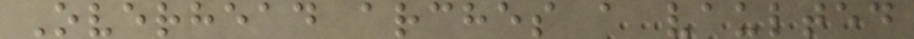Overhead arches a vaulted
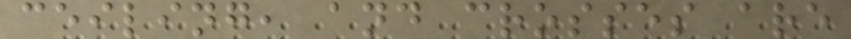ceiling, and crosses are
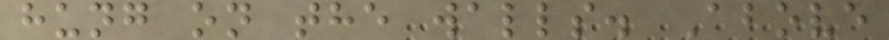hung on the walls. Above
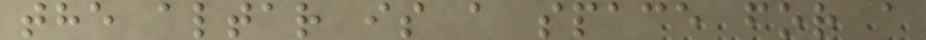the altar is a space for a
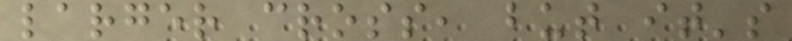larger cross, but it's
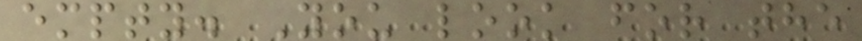empty. You look for the
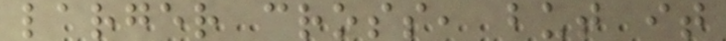larger cross, but it
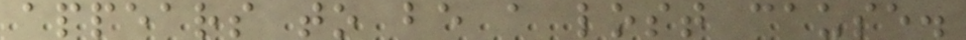appears to be a lost cause.
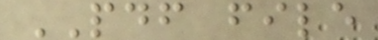PDF file
